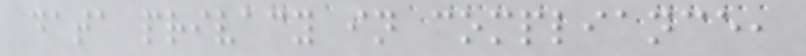data privacy in compliance,
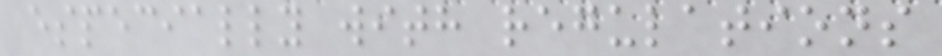especially with regulations
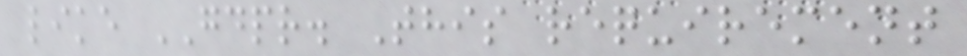like GDPR. This requirement
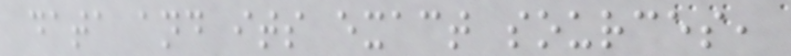data and its exact sources,
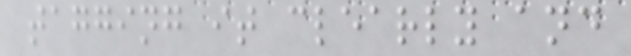tagging it clearly and
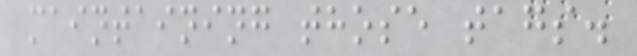maintaining those tags.
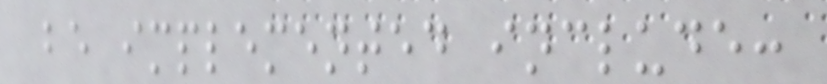be implemented include:
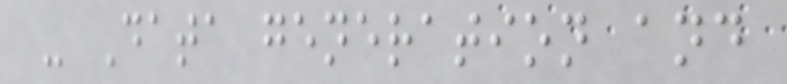- Data generation and
